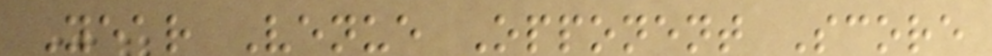Year Venue Opponent Score
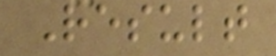Result
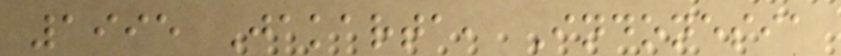1995 Jakarta, Indonesia
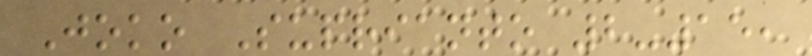Joko Suprianto 2-15,
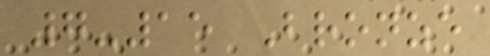7-15 Bronze
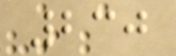230
